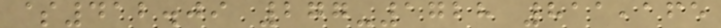$412.09 277-1728 811,165
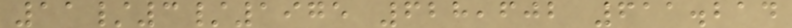11/3/1975 628,602 611.214
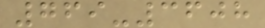769-3608
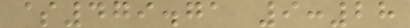$479.71 9:28
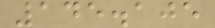145.105
